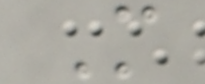M
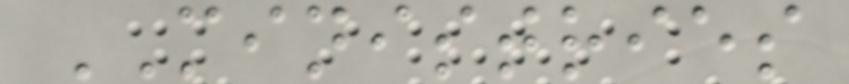MINISTRIES
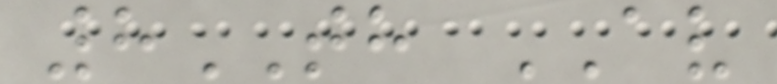8TH AV
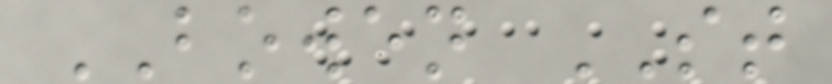BOWEN ST
